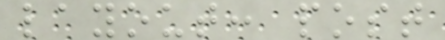layout: post
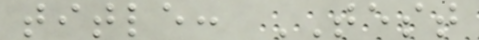title: TEST
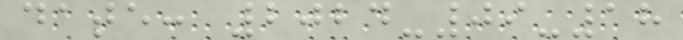date: 2024-09-18
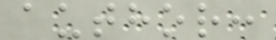author:
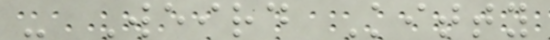- Weird Kitty
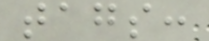tags:
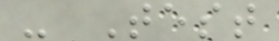- Test
